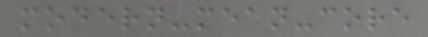modern-mean-core
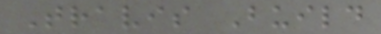Travis Build
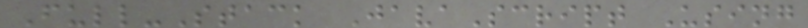Full-Stack JavaScript Using
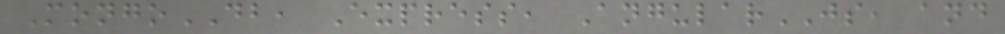MongoDB, Express, AngularJS, and
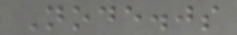Node.js
